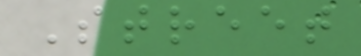Street
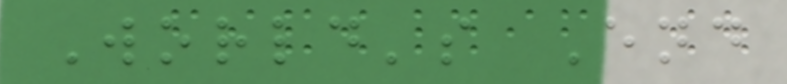World's End
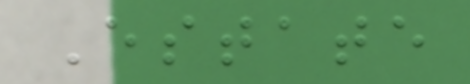Estate
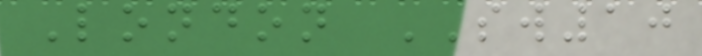London SW10
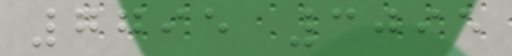7795 3095
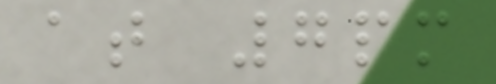at 7pm
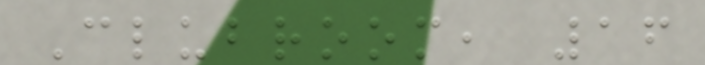Clubroom, 16
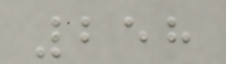258
